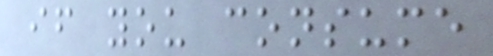if you consume
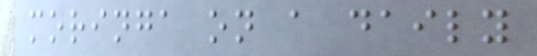moringa on a daily
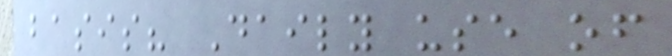basis? Daily use of
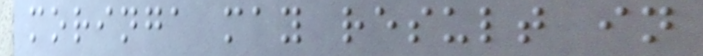moringa may result in
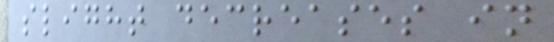slight decreases in
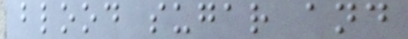blood sugar and
